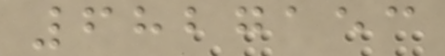6827153
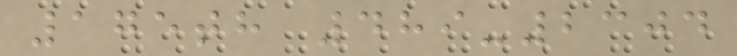175th 489-2304
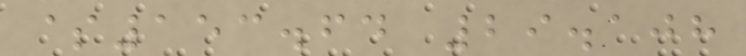$153.64 29.108
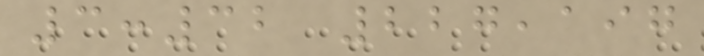3:32 227,197
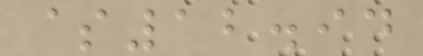$12.94
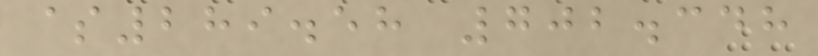$289.58 702.348
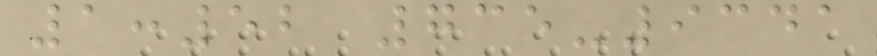1:52 735-9341
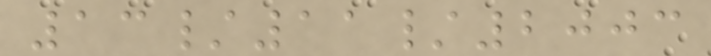13/11/2003
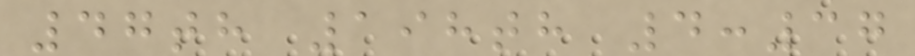47th 198th 4:37
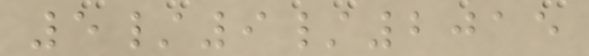5/9/2015
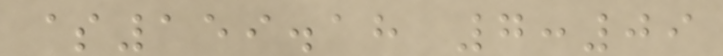$159.18 7:09
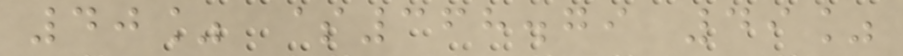40% $368.79 49%
